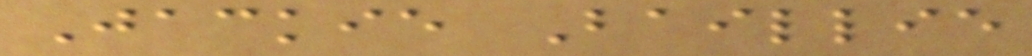Jackie Baillie
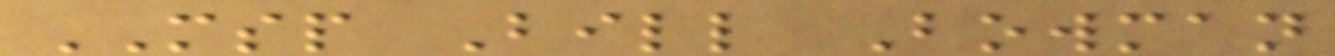MSP Bill Bowman
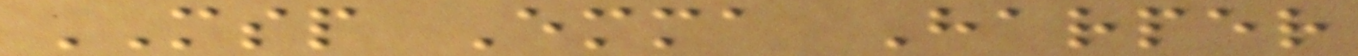MSP Emma Harper
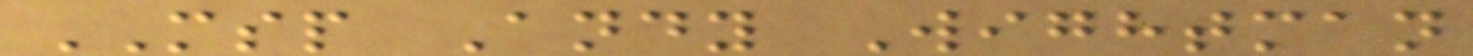MSP Andy Wightman
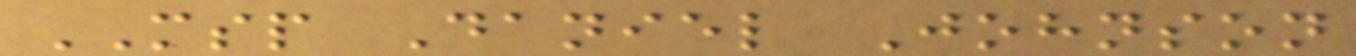MSP Daniel Johnson
